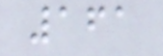161
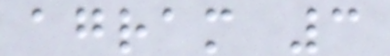agram 3
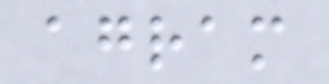agram
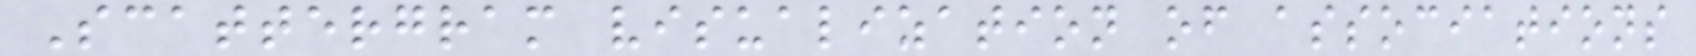Scattergram visualization of associations
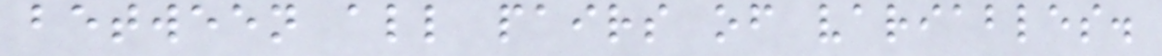between all pairs of variables.
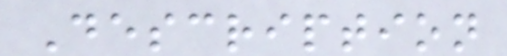Description
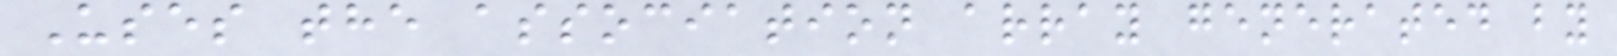Uses the association array generated by
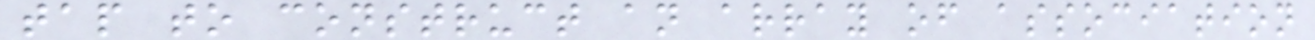tap to construct an array of association
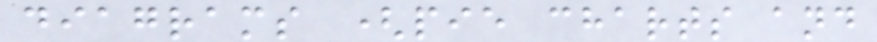diagrams (pie charts and
